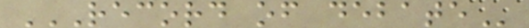RECORD OF DEBATE
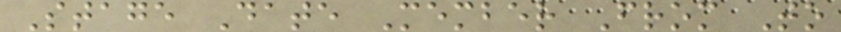Stage Date Member From To
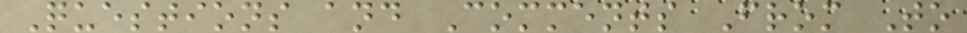Questions and Comments From To
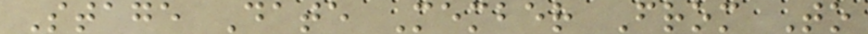Stage Date Member From To
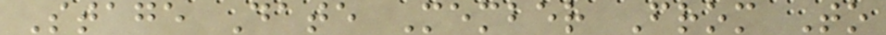Stage Date Member From To
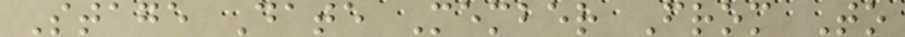Stage Date Member From To
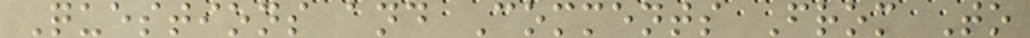Questions and Comments From To
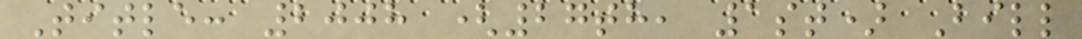Title: 2008 (27th, 1st) Bill
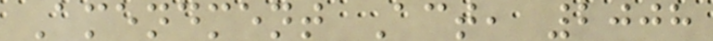Amendment Act, 2008
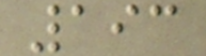193
